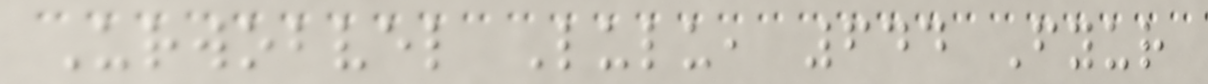Urwobvel Lulu, 644 Fyur
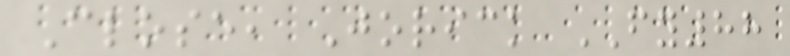Close, Jorick FY88
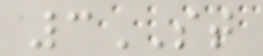3ST
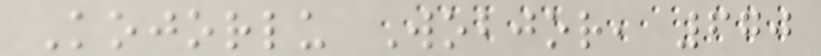Kojorlu Wobjor, 670
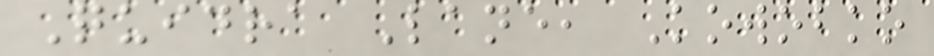Quidra Lane, Kowobko
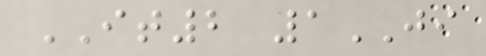IT2 1JI
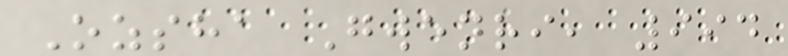Ozsha Gwenri, 994
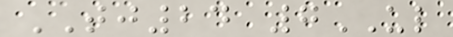TJ24 7UL
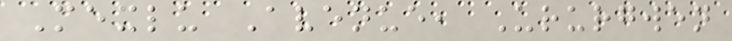Mexlu Avenue, Ururgwen
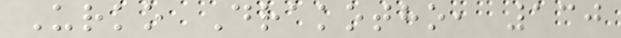Urko Drakotho, 130
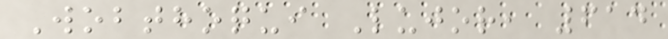Wobthoqui Lujor, 614
